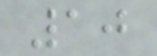10
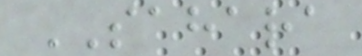SAHARA
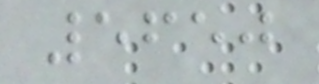5650
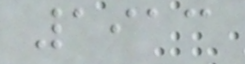1913
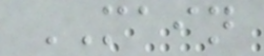MAIN
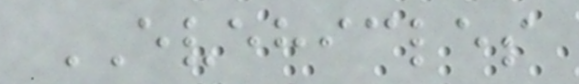EVEHICLES
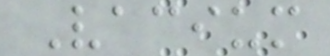Vacium
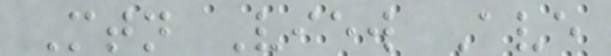Mtn View Ave
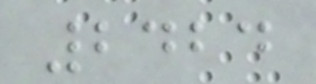2424
